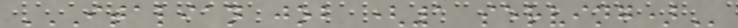ITALIAN JOB (1 SERVING)
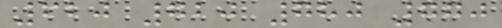620 720 780 770
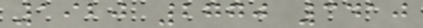1920 2770 3410
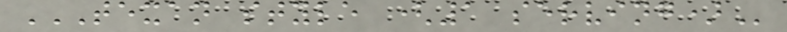TEXAN STYLE (1 SERVING)
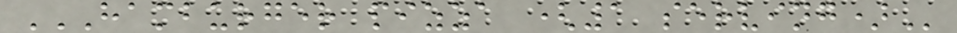HAMBURGER PIZZA (1 SERVING)
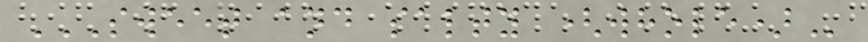SWEET AND SALTY (WHOLE)
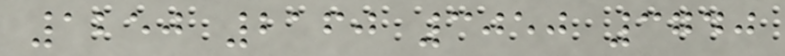1250 2160 3050 3740
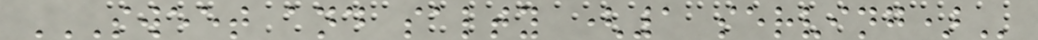SWEET AND SALTY (1 SERVING)
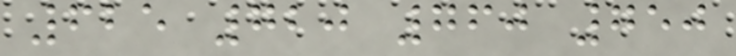625 720 760 750
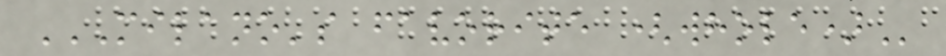MILANO'S FAVORITE (WHOLE)
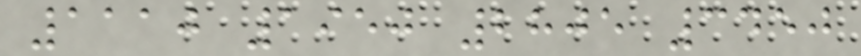1110 1950 2805 3450
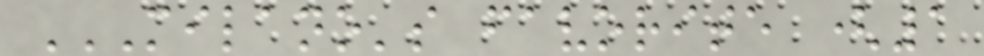MILANO'S FAVORITE (1
